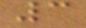3
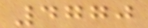4770
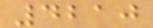4210
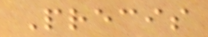Precis
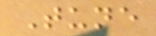Tune
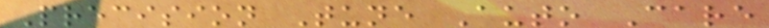Precision Tune Auto Care
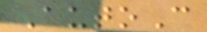AutoC
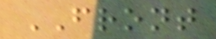FRONT
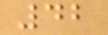42
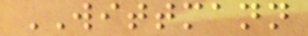WITTMANN
